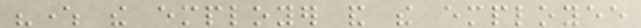"where the employer and the employee
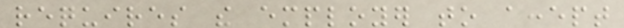requires the employer to accept
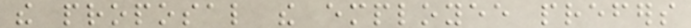the proposal the employee prefers
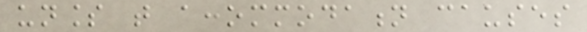unless that accommodation causes
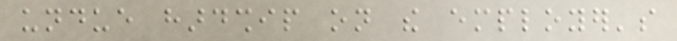undue hardship on the employer's
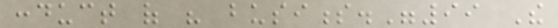conduct of his business."99 The
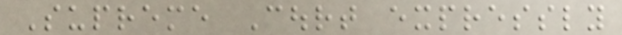Supreme Court expressly
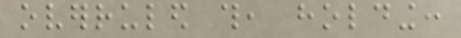overruled this, holding:
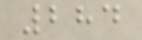284
